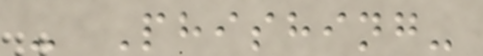- Phishing-
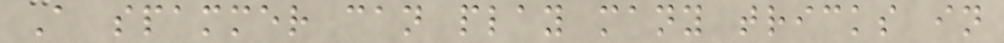A spammer can play many tricks in
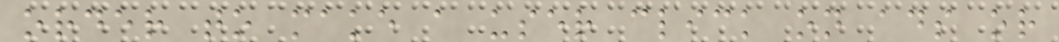order to make a user click on ads or
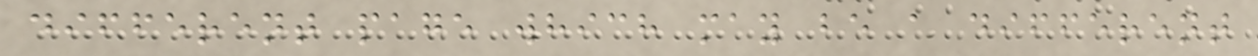different page which may be a different
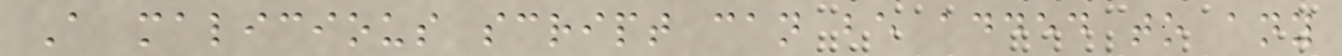A malicious script can be added to any
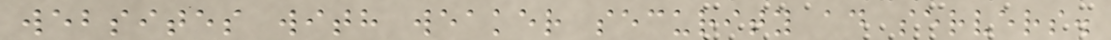websites with weaker security ad servers.
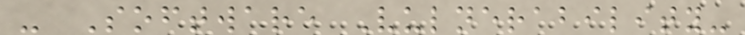- Software Vulnerability-
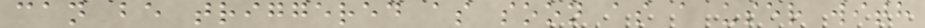can be triggered as soon as a user with
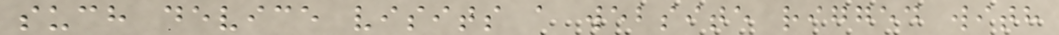such device visits a website rigged with
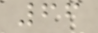66
